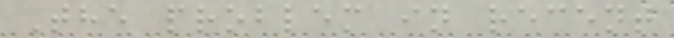The problem in recent
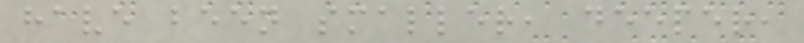have been smaller, deeper,
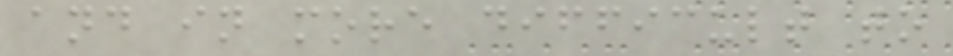and in more difficult to
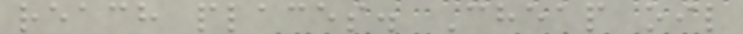reach places. Cheap oil
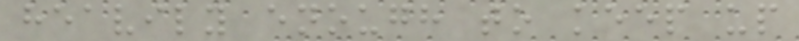heavily enough to keep up
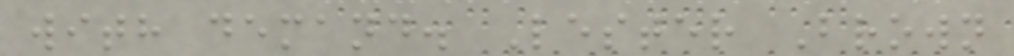with demand. Lester Brown
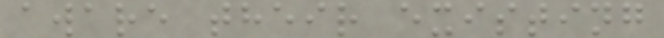aware their existing
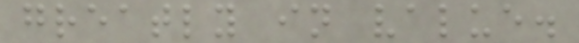greatly in value.
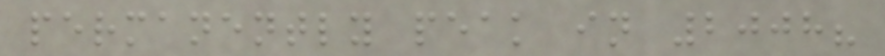permanently peak in 2008?
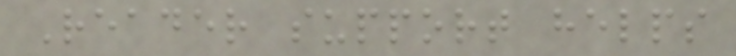Reader support helps
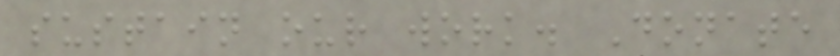sustain our work. Donate
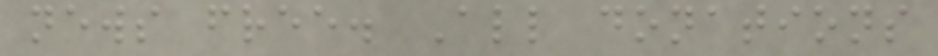news free. All donations
